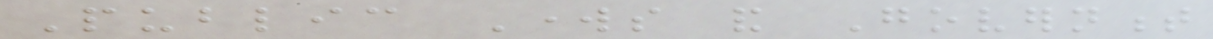Public Works and Government
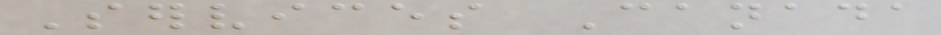Services Canada
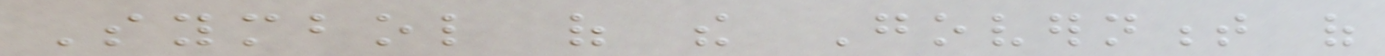Symbol of the Government of
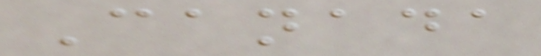Canada
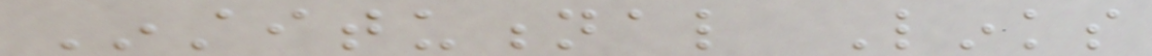Institutional Links
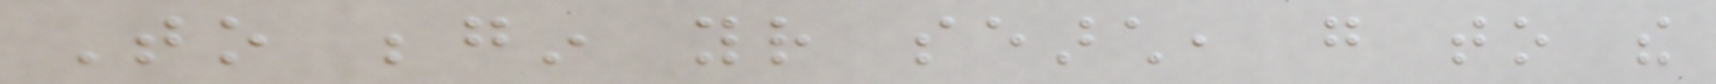To begin your search, go to the
